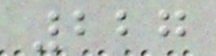227
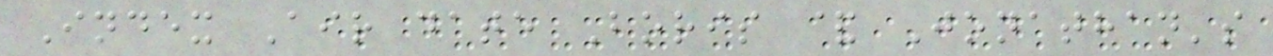Index Air date Boris & Jonathan's
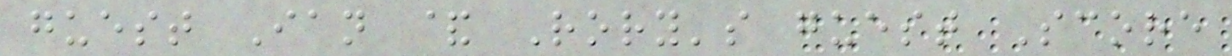guest Ian & Rory's guest Score
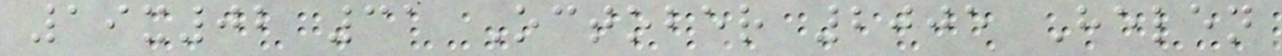19x02 31 October 2005 Helen
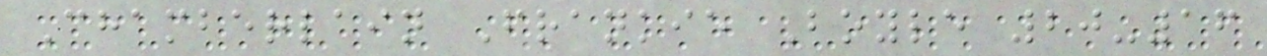Chamberlain Frankie Boyle 20-16
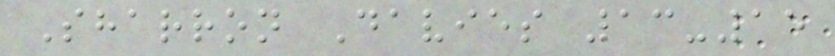Sharron Davies 13-15
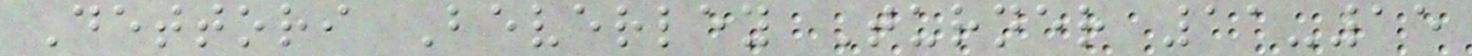Dettori Beverley Turner 11-15
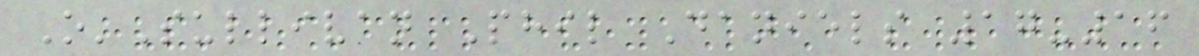O'Sullivan Phil Daniels 17-16
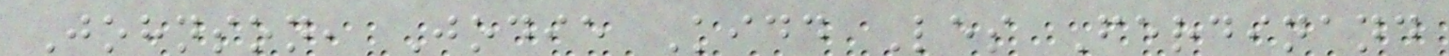Johnson, Jodie Kidd Les Ferdinand
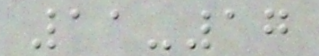11-17
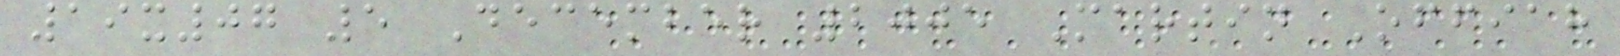19x07 5 December 2005 Martin Offiah
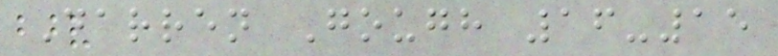Darren Gough 16-15
